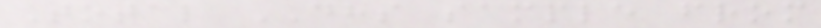Total DHS sample from
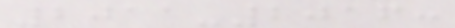2011-2016:
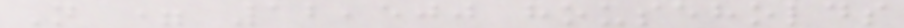N = 12,500 households
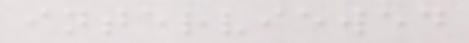interviewed
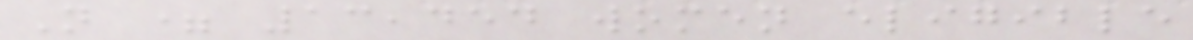N = 13,454 women eligible
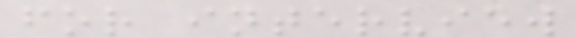for interview
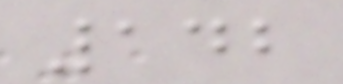142
